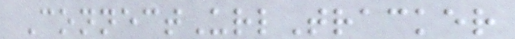ConnectUrlTracker
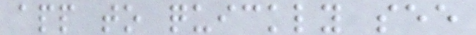app to quickly see
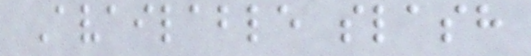Available slash
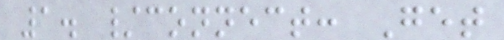1. /connect: Get
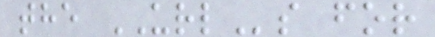the URLs for
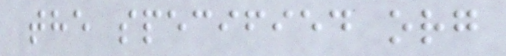the specified org
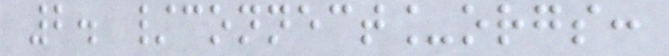2. /connect_orgs:
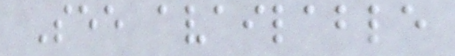See available
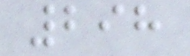298
